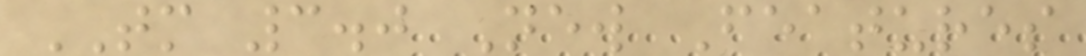TM 3.0 New Features
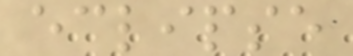eclipse
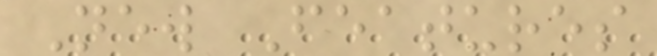New Features
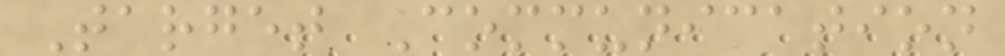Target Communication
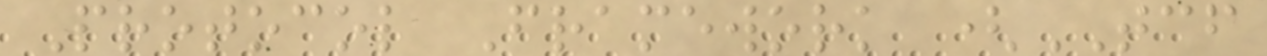Protocol Framework (TCF
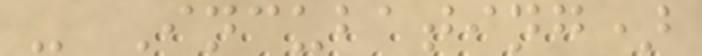- Incubating)
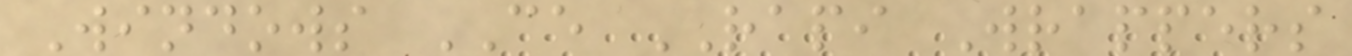Windows CE RAPI Wrappers
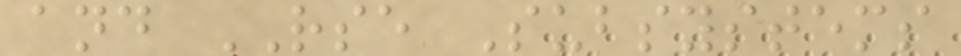and RSE Subsystems
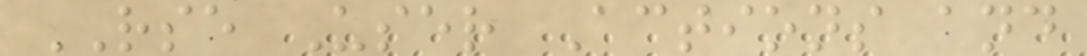RSE User Actions and
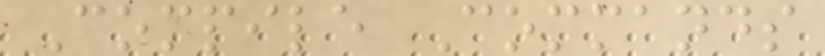Compile Commands
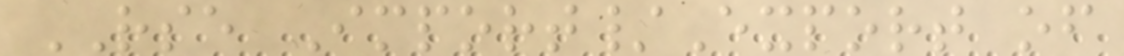RSE Import/Export of
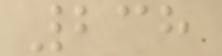238
